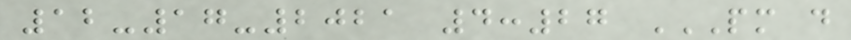12-17-2021 4:27 PM D
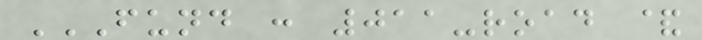FUND : 011-ROAD &
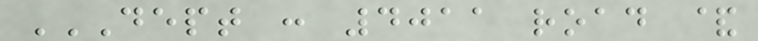DEPT : 4011 ROAD &
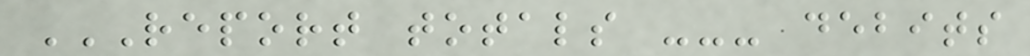REPORT TOTALS --- DEBITS
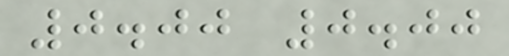0.00 0.00
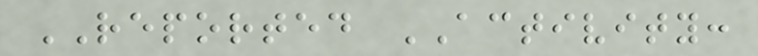REPORTED ACTIVITY:
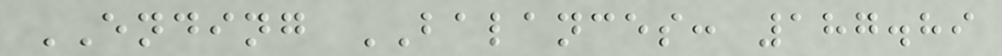ENDING BALANCES: 187.89
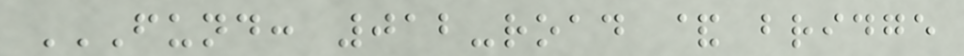FUND: 012-ROAD & BRIDGE
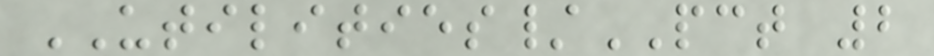UTILITIES/PCT 2
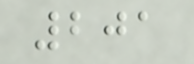201
